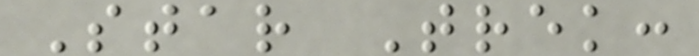Star Trek:
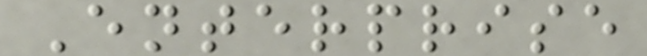Enterprise
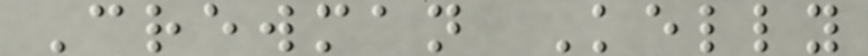Crewman Kelly
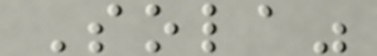Sola"
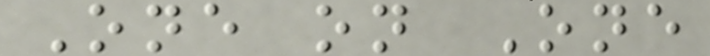One on One
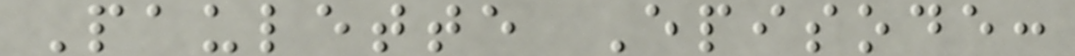Paulette Episode:
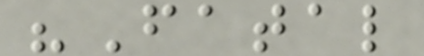"Fatal
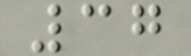37
